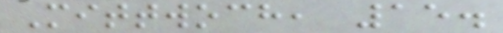Mittwoch, 15.
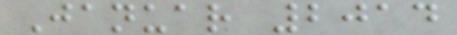Januar 2014
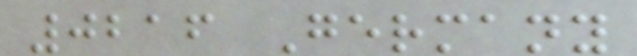0216 Germany
